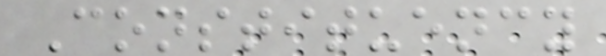Constituency
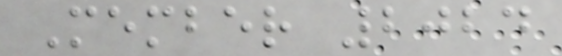Member 2024
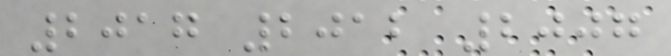2017 2012 2007
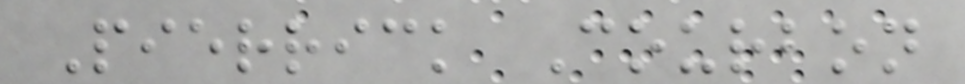Pierrick Courbon
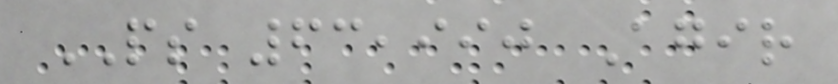PS 63,990 Agir
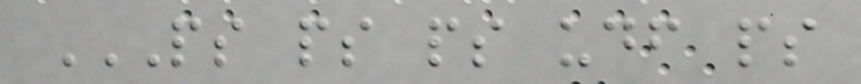PS PS PS UDF PS
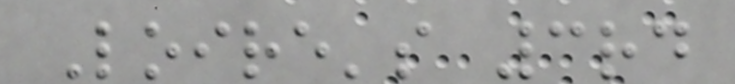Loire's 3rd
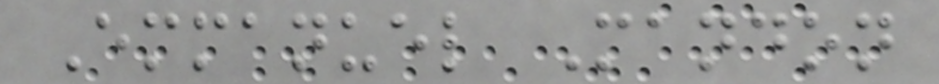Emmanuel Mandon
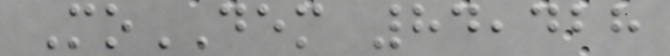MoDEM 84,428
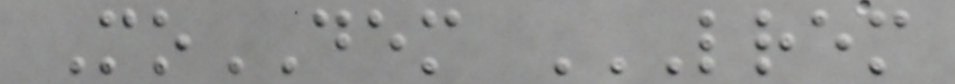MoDEM LREM
